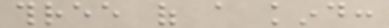three of a kind:
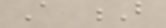A B
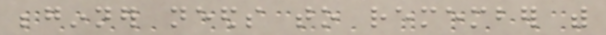beginner needs to remember with
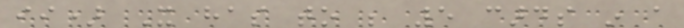ii) It has to be 5 cards in a
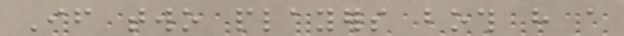If two players both have a
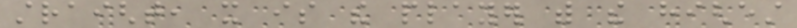straight, it is the player with the highest
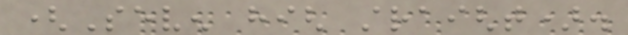(Seven high straight).
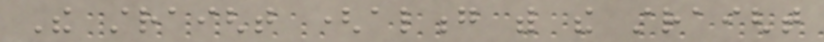The straight (along with the straight
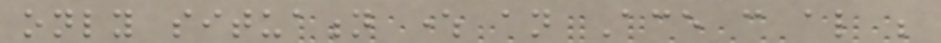only situation where an Ace can also be
